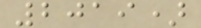2019)
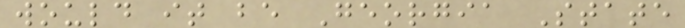would it be Georgia State
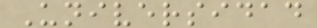Universidad
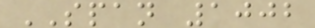SPAN 1002
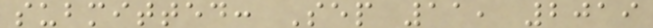submitted: Sep 11, 2019
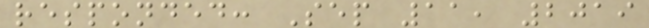responded: Sep 11, 2019
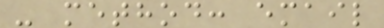- method: email
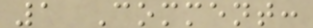1 Comment:
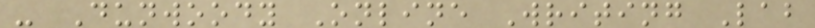- Dunwoody Online Writing Lab
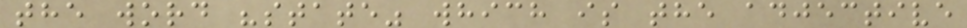the word "state" which is the adjective
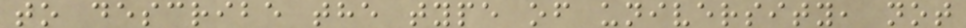to describe the type of university, not
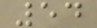54
